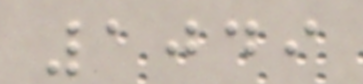1049
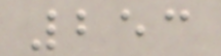253
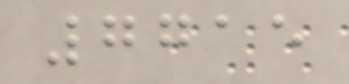7715
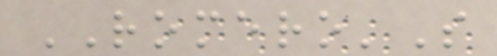ROMERO'S
